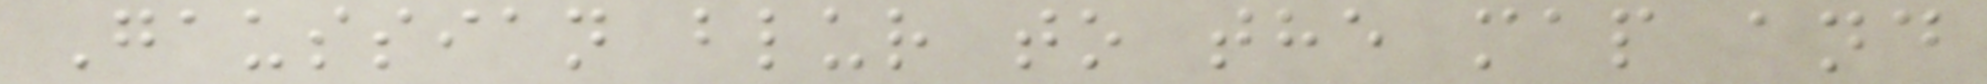Gaussian blur to the map and
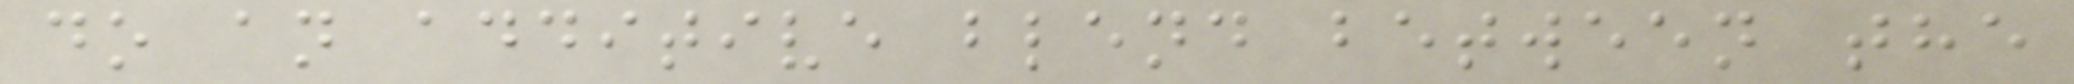do an additive blend between the
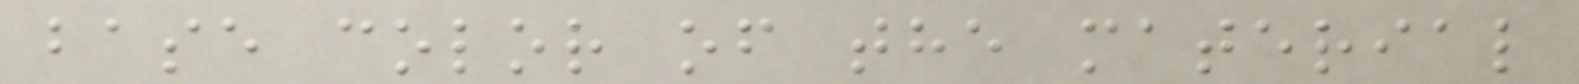base color of the material
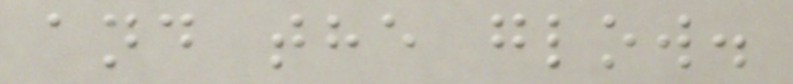and the glow.
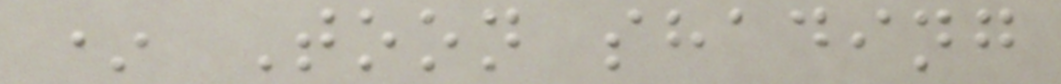* Toon shading
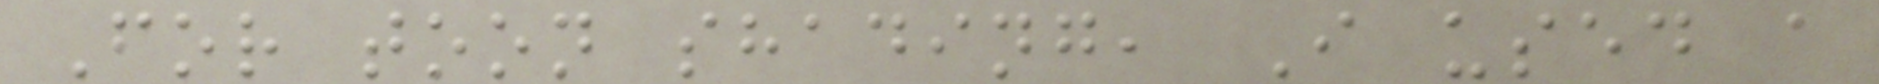For toon shading, I used a
